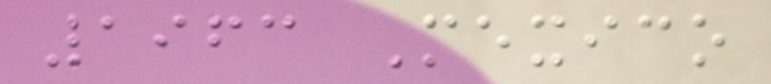1963 Mexico
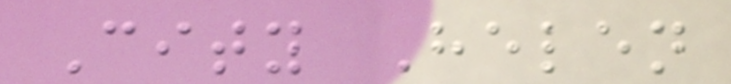City Helen
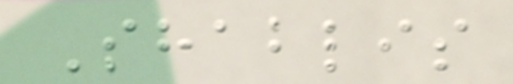Shablis
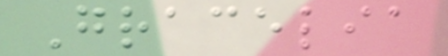Gracelia
